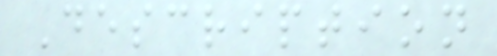Description
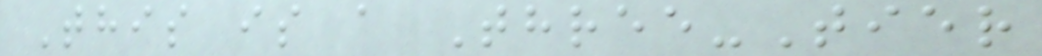This is a Three-Tier
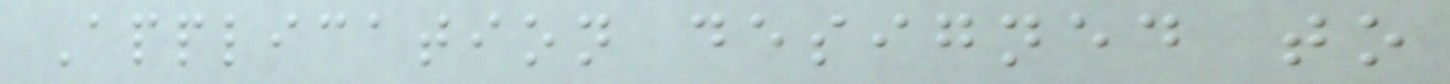Application designed to
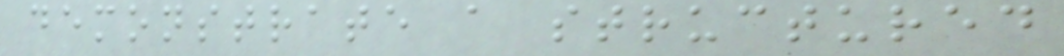demonstrate a structured
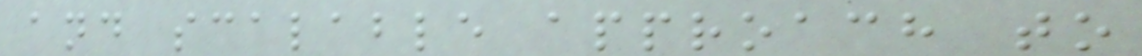and scalable approach to
